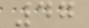47
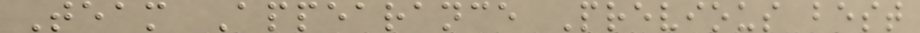Team Appearance Previous best
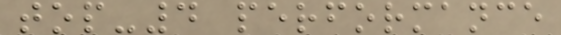top-4 performance
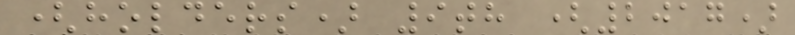(holders) 9th (2017)
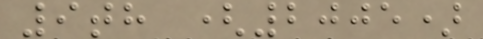9th (2005)
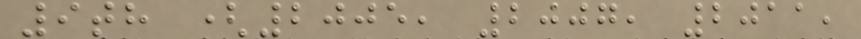9th (2005, 2007, 2011,
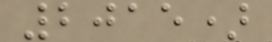2015)
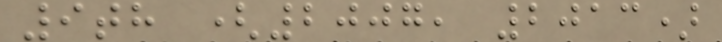9th (2007, 2013)
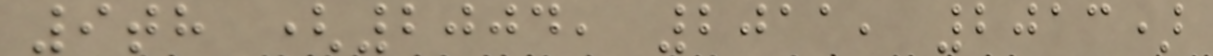9th (2004, 2011, 2013)
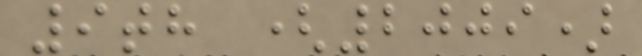9th (2009)
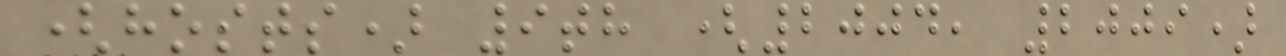(hosts) 9th (2004, 2009)
